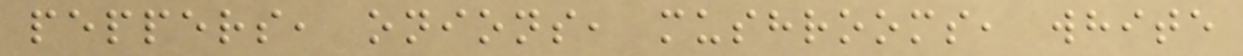peppers, onions, mushrooms, white
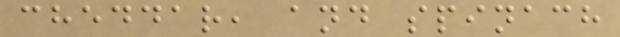cheddar, and spinach
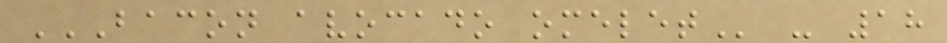BACON AVOCADO OMELET - 18
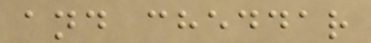and cheddar
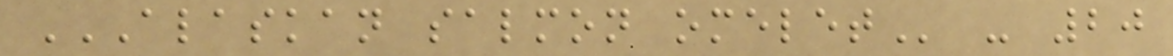ALASKAN SALMON OMELET - 20
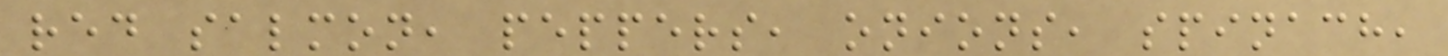red salmon, peppers, onions, spinach,
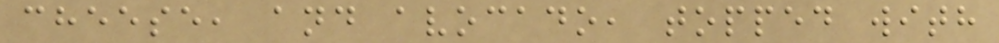cheese, and avocado, topped with
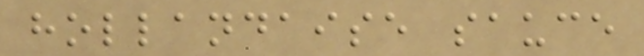hollandaise sauce
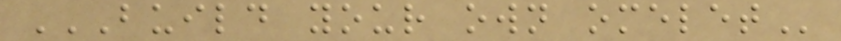BUILD YOUR OWN OMELET
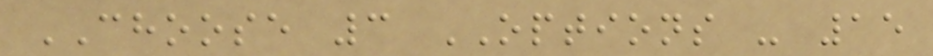CHOOSE 3 OPTIONS - 15
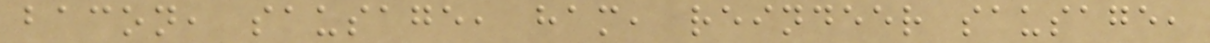bacon, sausage, ham, reindeer sausage,
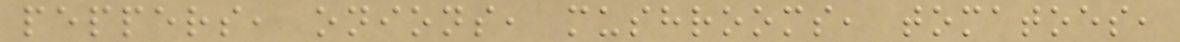peppers, onions, mushrooms, tomatoes,
